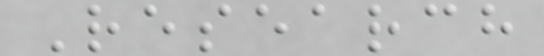Research
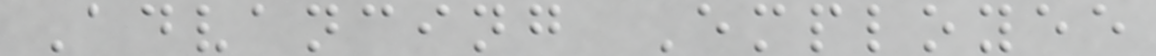Advancing Employee
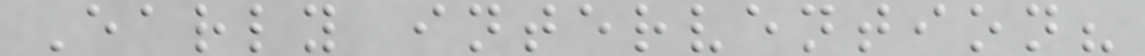Early intervention?
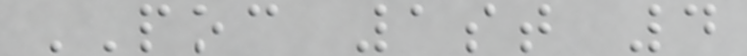POC 1st 4
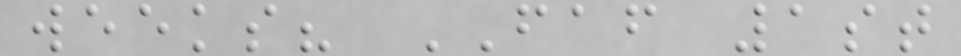weeks? FAF 1st
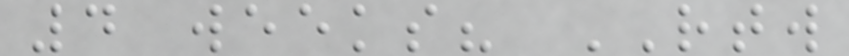4 weeks? RTW
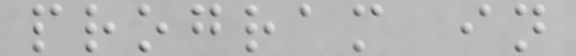program in
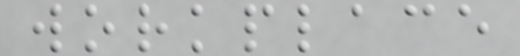workplace
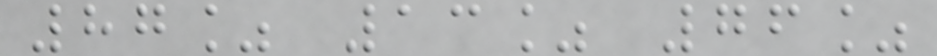87% 13% 76%
